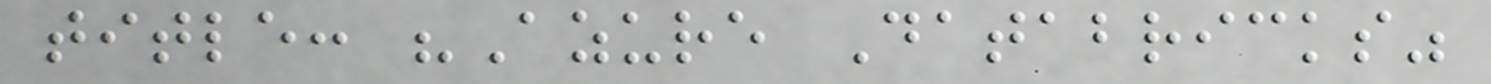title: "Azure Databricks"
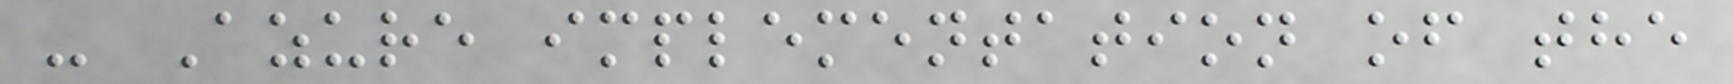- Azure implementation of the
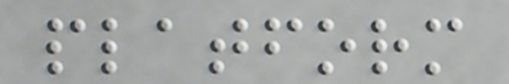platform
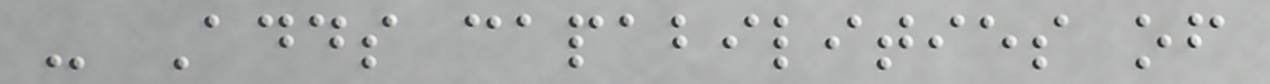- Adds capabilities of
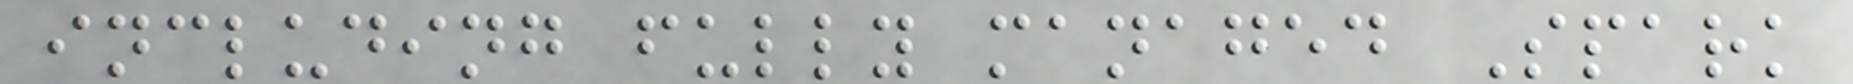including fully managed Spark
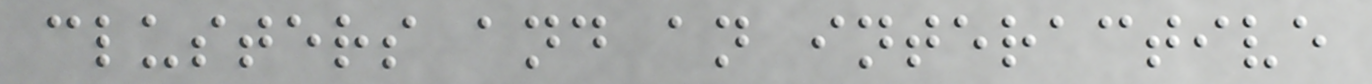clusters and an interactive
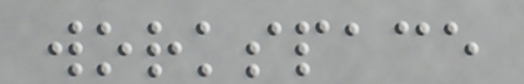workspace
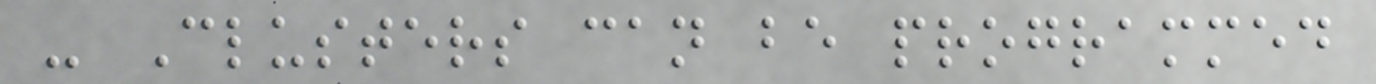- Clusters can be programmed
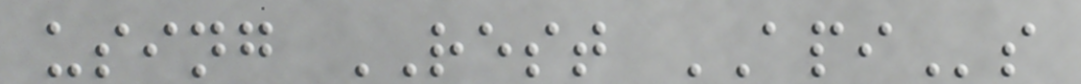using REST APIs
